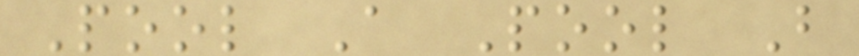Pool A Pool B
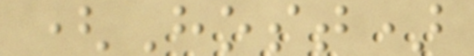(Host)
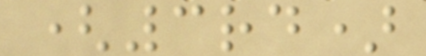(3rd)
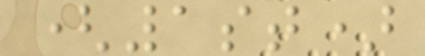(1st)
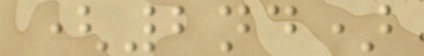(2nd)
